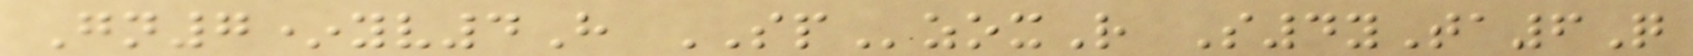Gn7*yv4H SPzoxR S4yTa6Q
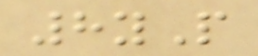8yP
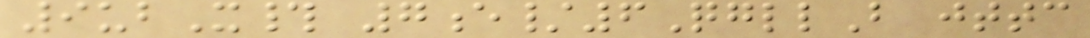9ubX# 7e/6QgllB jttc
